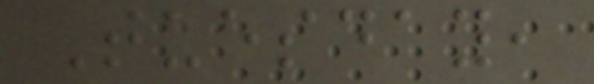Tuesday,
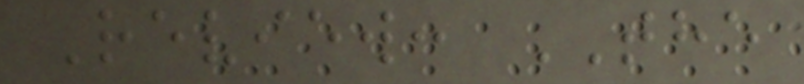Review: THE
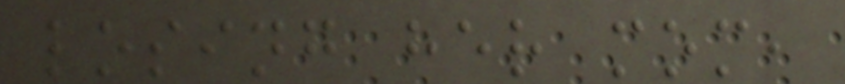losing her mom,
